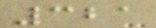321
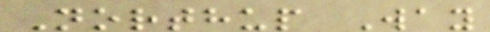Northup Way
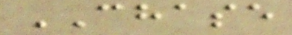CHASE
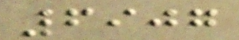6907
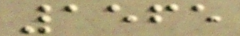1565
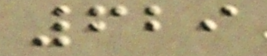629
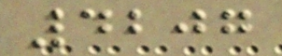4207
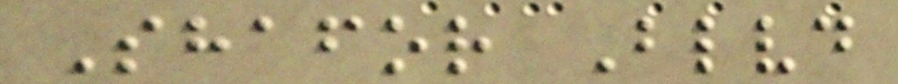Shafor Blvd
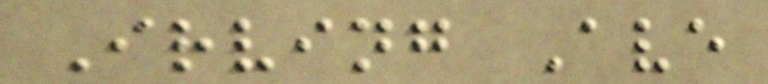Irving Ave
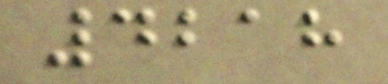4218
